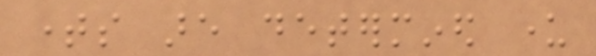times are determined under
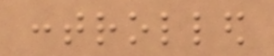controlled
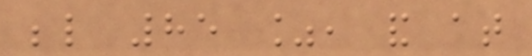below 85 %, and at
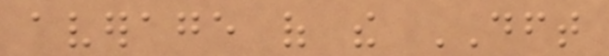average of the DFT
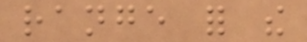range for the
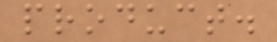product.
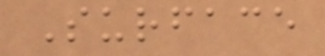Surface
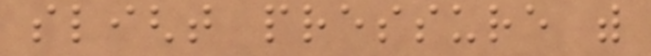slight pressure with
